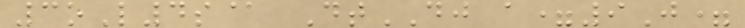3oL4s@ DtDJ a=9J=
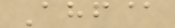Ahf@
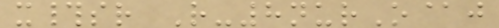x#sr R-8nurO@j
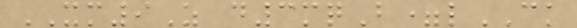XM9Z d3mqB=lCK
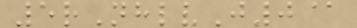5rNhlvJ0@
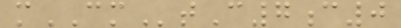mCMtC7c0
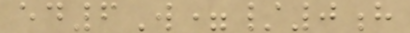ed6W=/0h
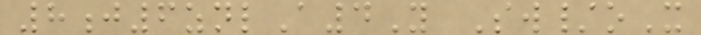8j6znlA4Y Sw/oX
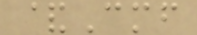&Cmf
